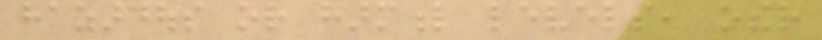hazardous or harmful levels, other
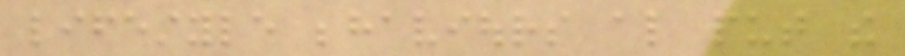lifestyle behaviours also put the
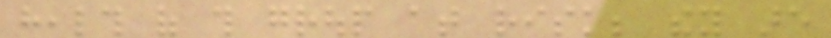health of this group at risk; they are
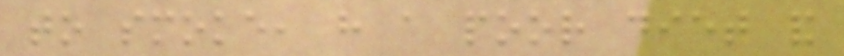to smoke, have a poor diet and
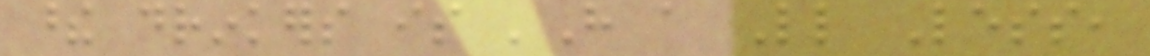these drinkers is 'Have a Little Less,
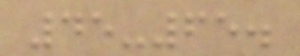45-65.
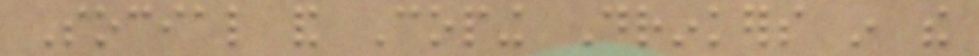Social and Coping Drinkers in the
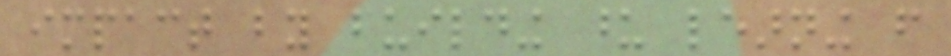impact by building upon learning from
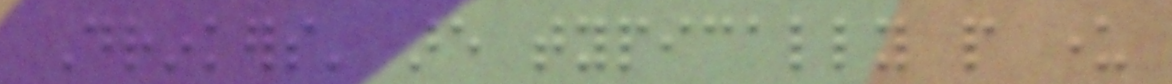Drinkers' are typically people under
